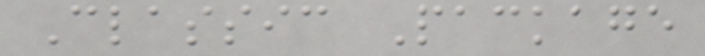Classic Package
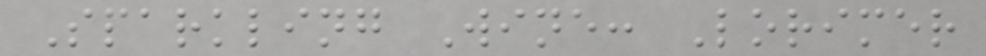Sparkling Wine: Lorimer
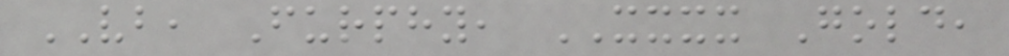VB, Furphy, XXXX Gold,
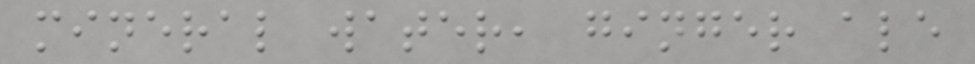mineral water, ginger ale
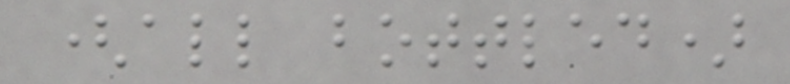(all bottled)
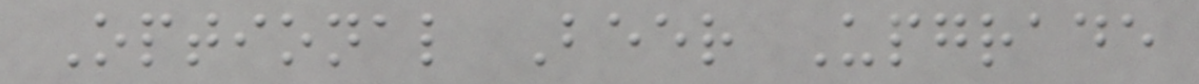Optional Beer Upgrade
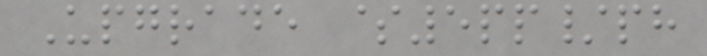Upgrade $5pp/ph
